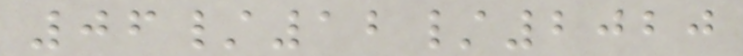06/12/2020
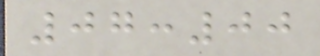07:00
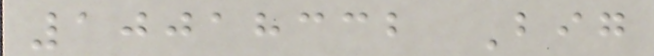10018332 Big
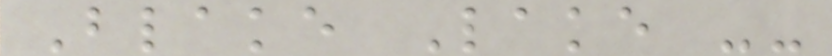Blake Lake --
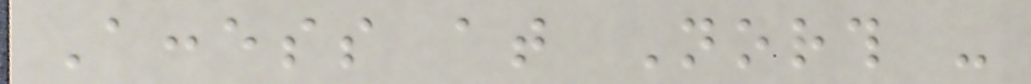Access at North -
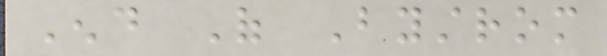End Of Bystrom
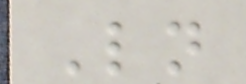Ln
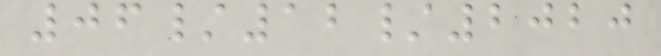06/12/2020
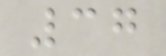37
